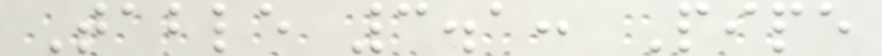Table 3.1: Pipe
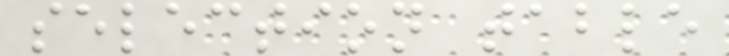selection table
